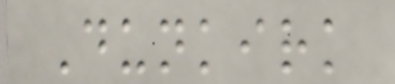Dunkirk
